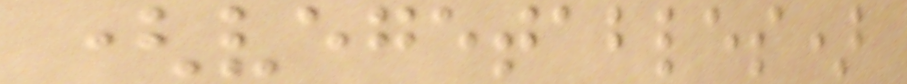(vegetables)
